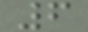6
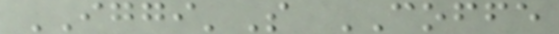IGGI'S COFFE
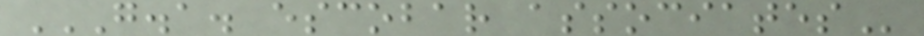G.A. ESCOBAR ASSOCIATES
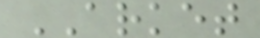ARKET
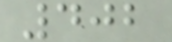402
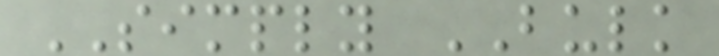SIMPLY BULK
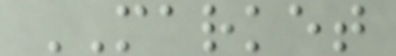MARKET
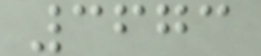3673
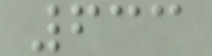633
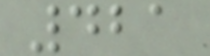421
